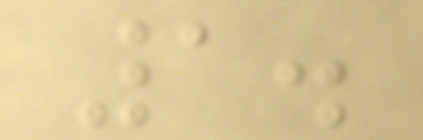1.
